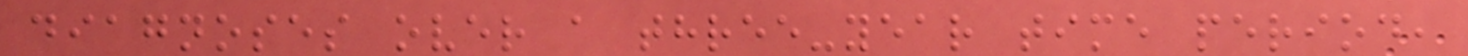diagnoses over a three-year time period,
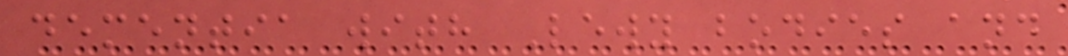dementia with Lewy bodies and
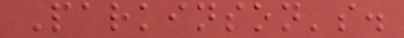Parkinson's.
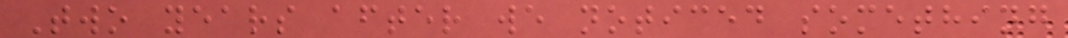Two years after we noticed something
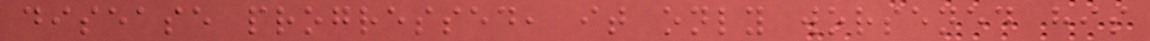disease progressed, it only worsened his
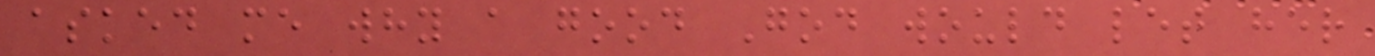asked me why a good God would let her
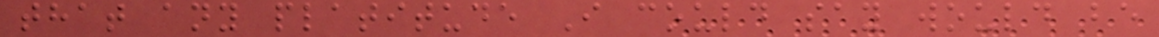that any platitude I could say would be
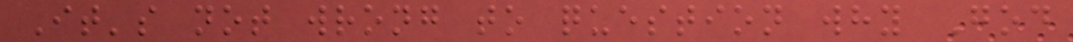It's not wrong to question why God
